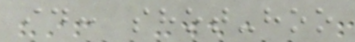id: shot-hoo
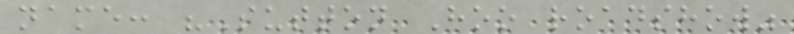name: "Sutton Hoo roadshow"
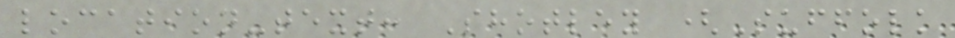location-text: Shotley (Suffolk
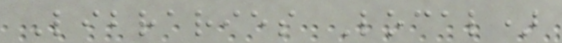Libraries Local)
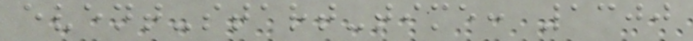event-start-time: 1300
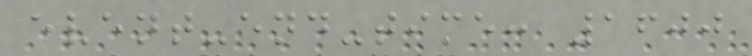event-end-time: 1600
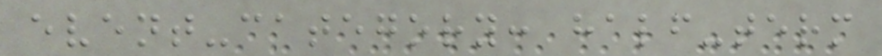event-category: half-term
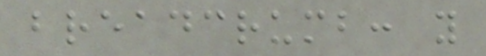breadcrumb: y
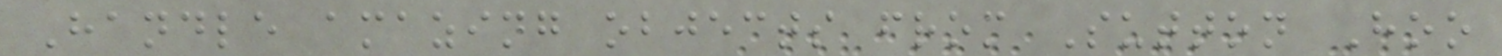Handle amazing objects from Sutton Hoo
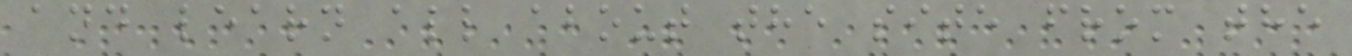and learn all about the site from the
